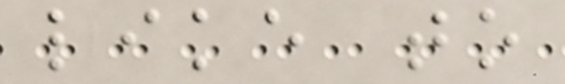like to
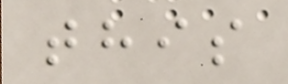this
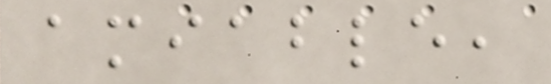amiable,
